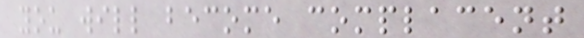you will become complacent
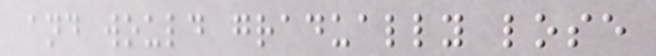and would gradually lose
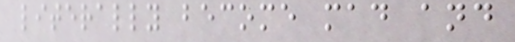literally become mad and
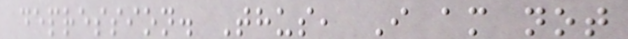depression. Thus, I am not
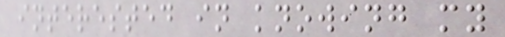interested in knowing my
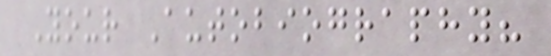Your Autobiography?
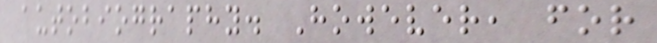autobiography. However, for
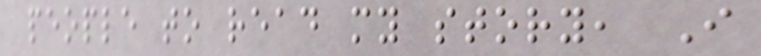people to read my story, I
